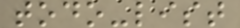todo-list
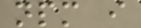npm i
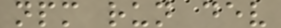npm run dev
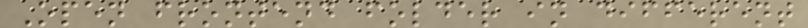Open frontend folder in different
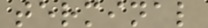terminal
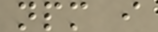npm i
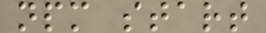npm start
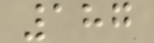187
